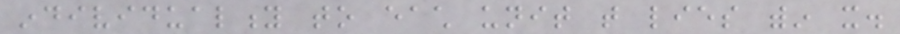individuality to each unit that lies within it.
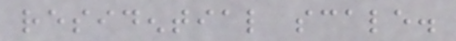residential scale.
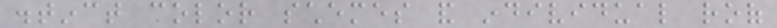distinct color schemes and individual roof
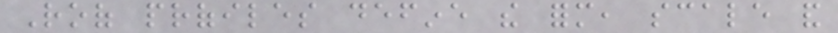Roof profiles define the form, scale and
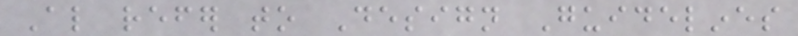Also refer to Design Guidelines
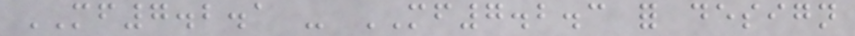MF7.2.1 - MF7.2.3 for design
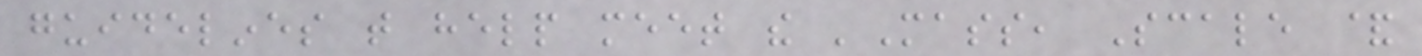guidelines that help meet the 'Mass, Scale &
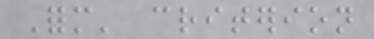Form' criterion
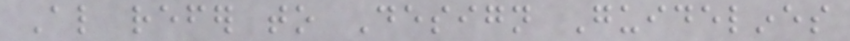Also refer to Design Guidelines
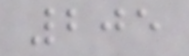205
